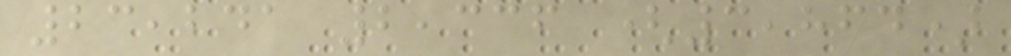23,241 2,336 (3,864)
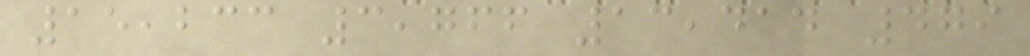15,233 3,766 13,414 479
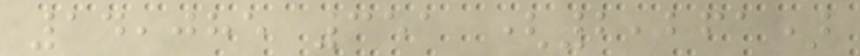14,085 351 (2,261)
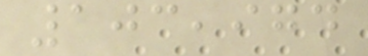103,974
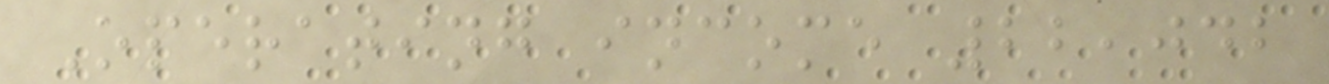Operating income 22,042
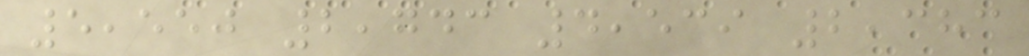5,550 2,743 4,539 2,383
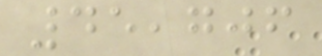45,706
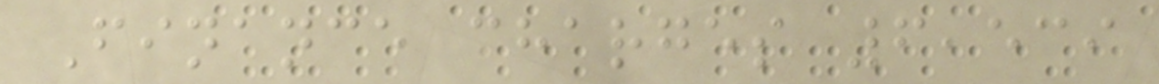Finance charges 6,539
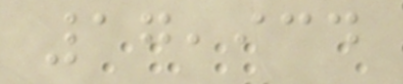17,934
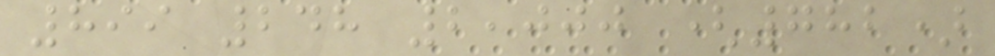899 248 2,000 (782)
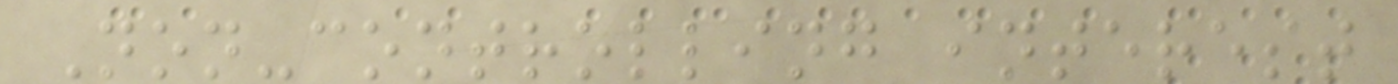Non-controlling interest
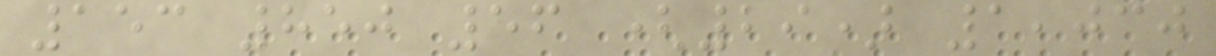153 850 56 (29) 1,030
